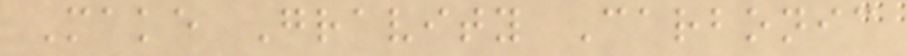Make Gravity Carbonic
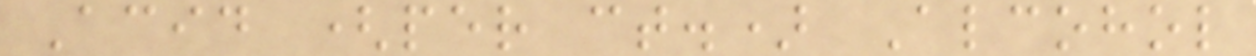Acid (per ct.) Alcohol
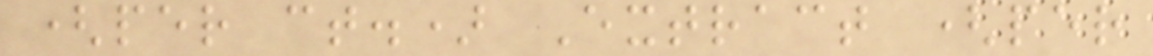(per ct.) Extract (per
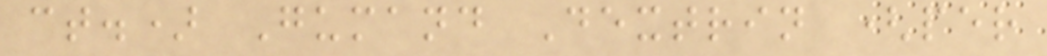ct.) Gumand Dextrin (per
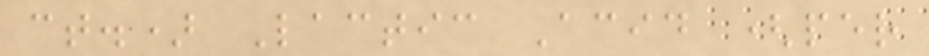ct.) Lactic Acid (per
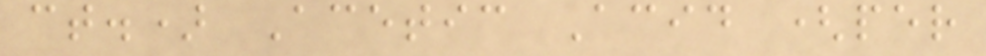ct.) Acetic Acid (per
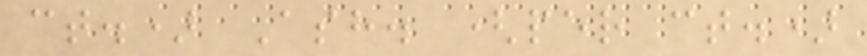ct.) Ash. (per ct.)
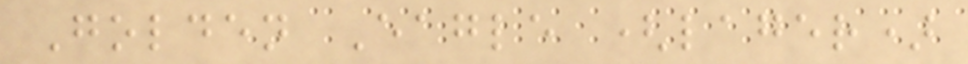Golden Eagle (lager)
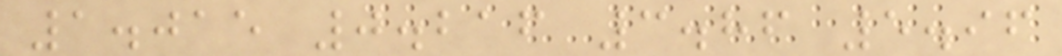1.015 0.216 3.86 5.96
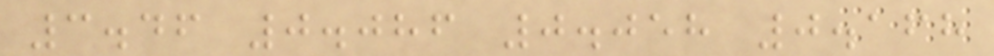3.46 0.086 0.058 0.168
